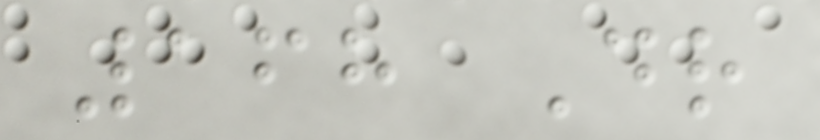168 Dr
